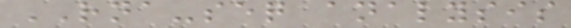RNA-seq analysis
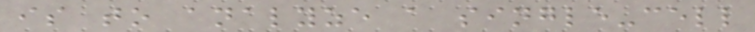is to analyze a single-cell
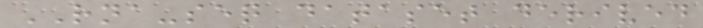RNA-seq dataset derived
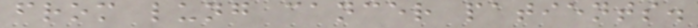from lung cancer patients.
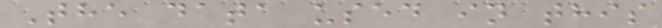The data used in this
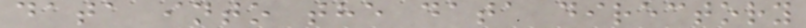data into the data directory
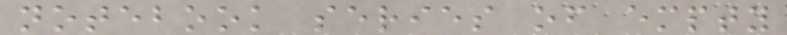notebook series of empty
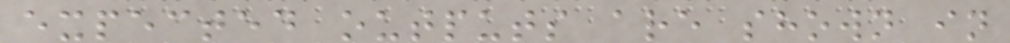expected outputs are shown in
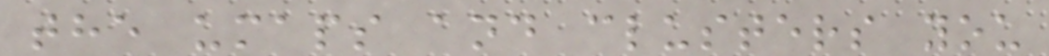the umaps and clusters you
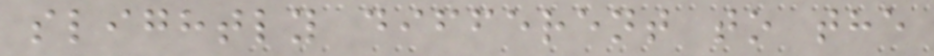slightly different to the
